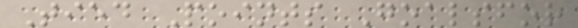Tied Points Goalsfor
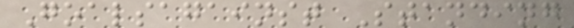Goalsagainst Standing
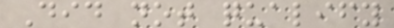Did not qualify
